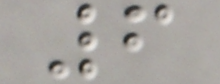6
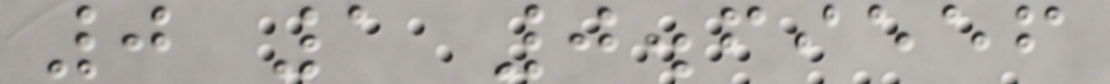0 1 0.69556
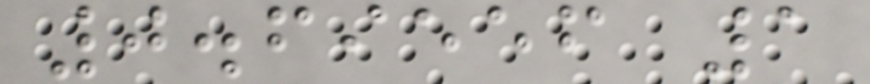0.69556 1
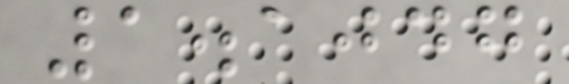1.1047
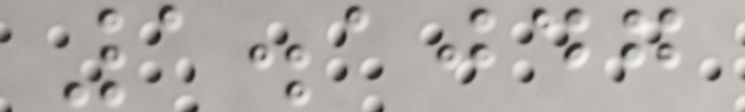1.1047
